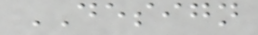DESIGN
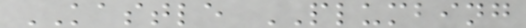KASTLE PLUMBING
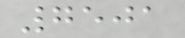7501
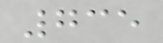735
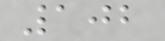102
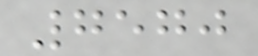7570
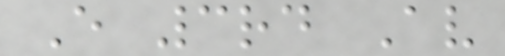E 3rd Av
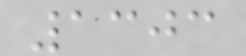1303
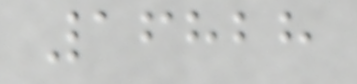16828
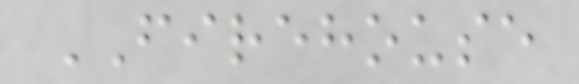FIREHOUSE
